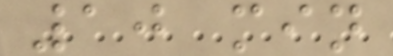10 min
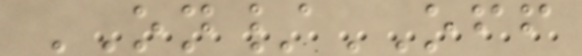ON/OFF
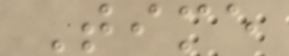Time
